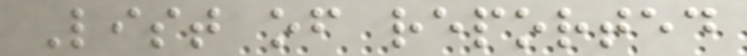List of reported
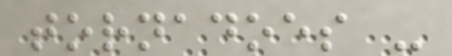tornadoes -
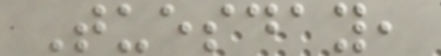Tuesday,
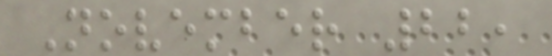November 22,
